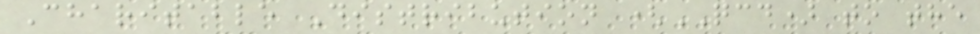Charitable Distribution (QCD) to the
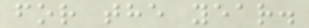for the year.
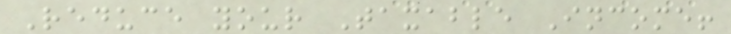Reduce your Taxable Income!
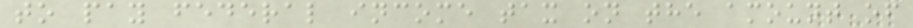to pay federal income tax on the amount of
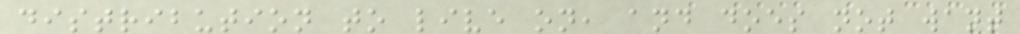distribution to live on, and does not want
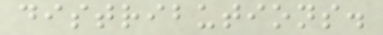distributions.
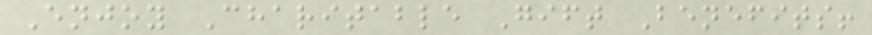Enjoy Charitable Gift Benefits!
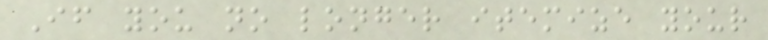If you no longer itemize your
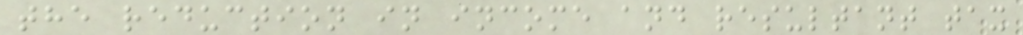the reduction in income and resultant tax
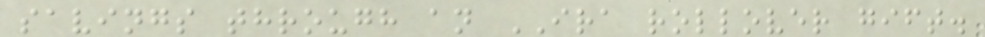savings through an IRA rollover gift.
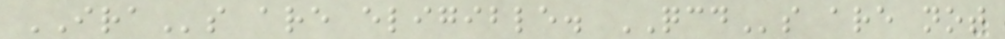IRAs are eligible. QCDs are not
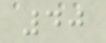40
